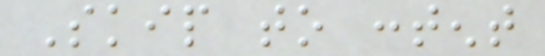Skip to content
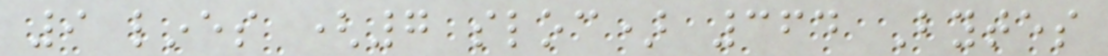9 lines (7 sloc) 364 Bytes
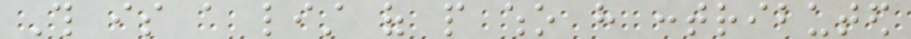This is a list of people who have contributed
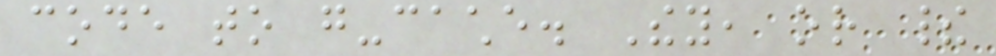code to go-cache. They, or their
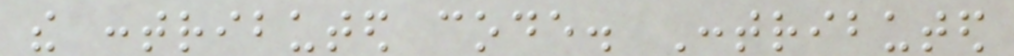the contributed code. Contributed
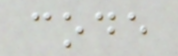code
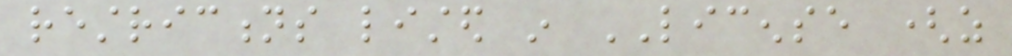restrictions listed in LICENSE (as
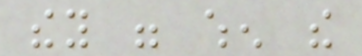they were when the
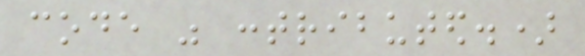code was contributed.)
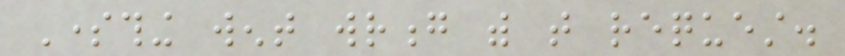Something went wrong with that request.
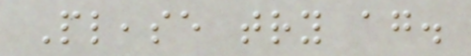Please try again.
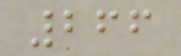266
